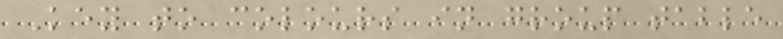Key to colours in group table
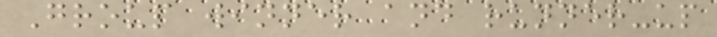Group winner and runner-up
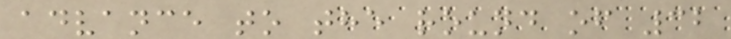advance to the round of 32
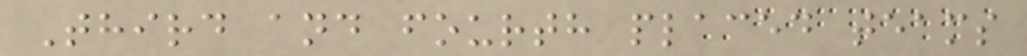Third and fourth placed teams
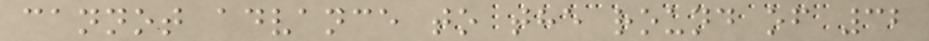cannot advance to the round of 32
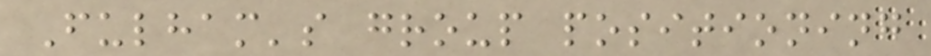Fulham's group positioning
